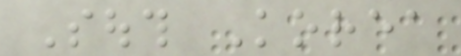South Korea
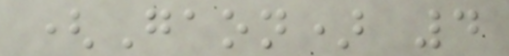(Gaon) 4
